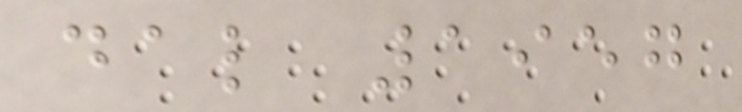dal 1957
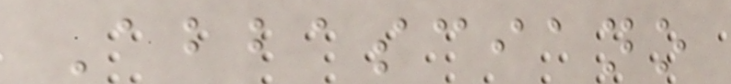Abbasciano
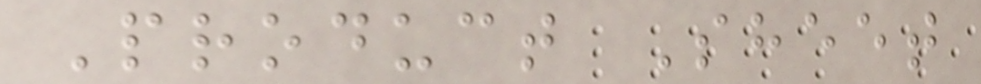Product Sheet
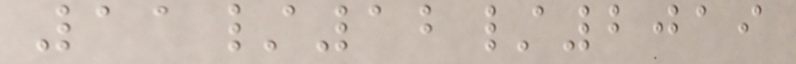11/12/2019
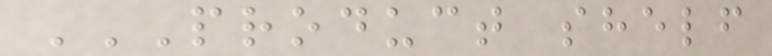PRODUCT SHELF
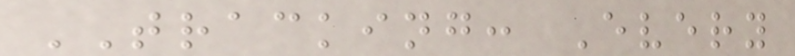TRACKING: Every
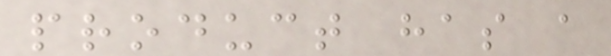product has a
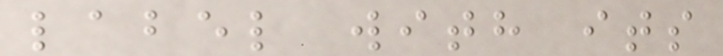label with its
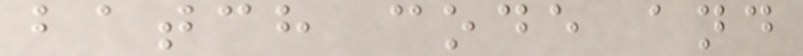batch code and
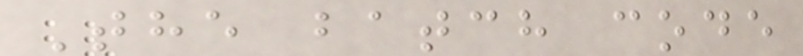The batch code
